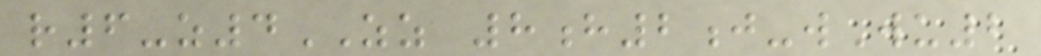r6-z4ZZ 8h2j-wWu2
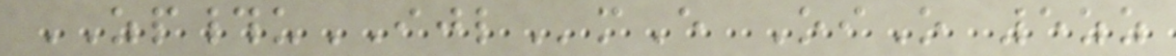ZP#uIJLmE OiO 5zz
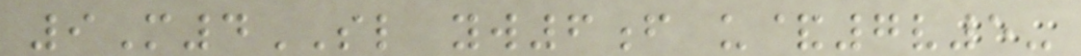9M4SL yw6f u&7v5-
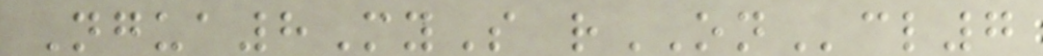Ngua8MyS rONcl7
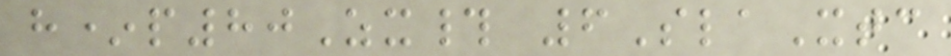h*p80Zx# 6SlaXtc
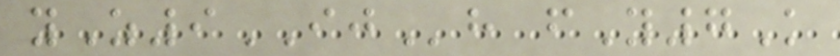yZ9IJh fY7K
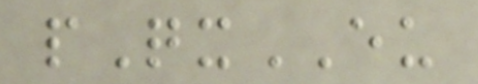pQxEU
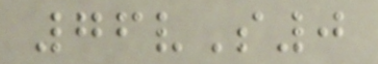76vS0
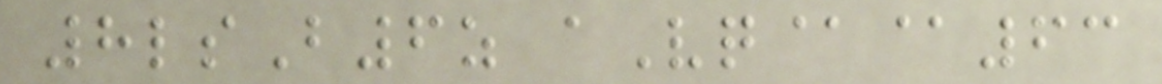8lsB6z aVq@@63
